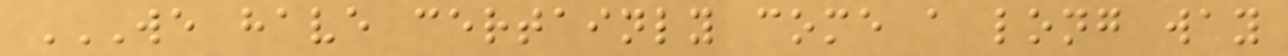WE HAVE CERTAINLY COME A LONG WAY
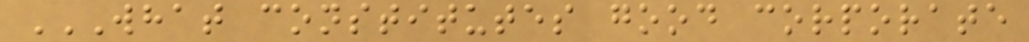WHAT CONSTITUTES GOOD CORPORATE
